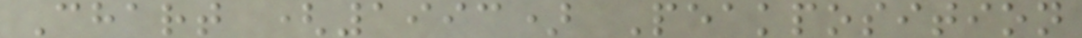Chart (1993) Peakposition
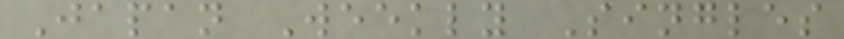Japan Weekly Singles
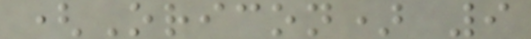(Oricon) 9
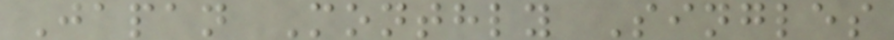Japan Monthly Singles
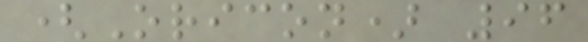(Oricon) 96
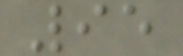95
